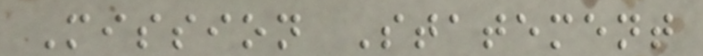Mission Statement
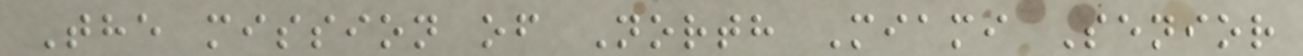The mission of North Miami Senior
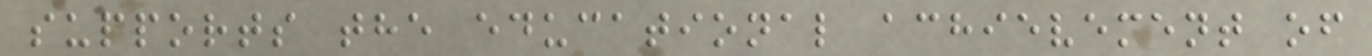supports the educational achievement of
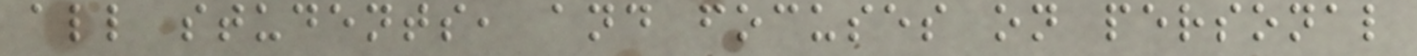all students, and focuses on personal
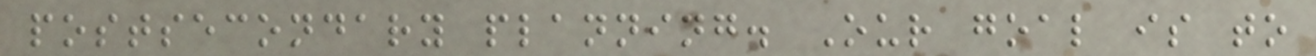postsecondary planning. Our goal is to
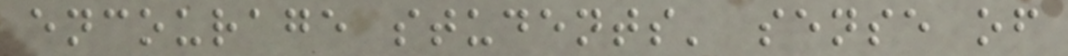encourage students' sense of
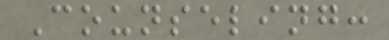Counseling:
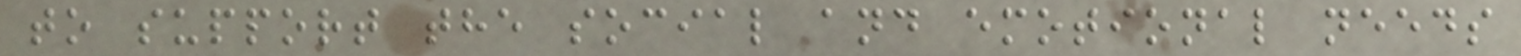to support the social and emotional needs
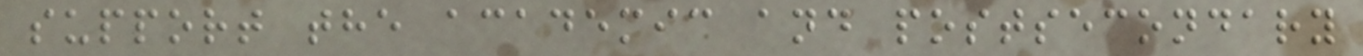support the academic and postsecondary
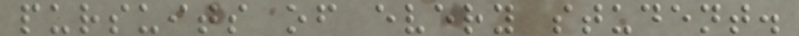pursuits of every student.
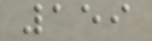159
